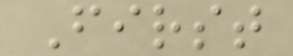First
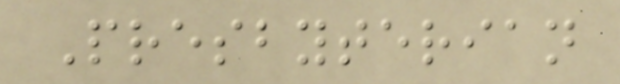Presbyterian
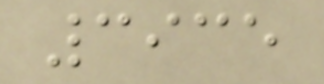3935
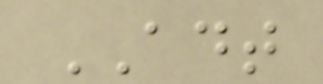ADT
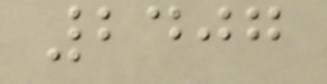2407
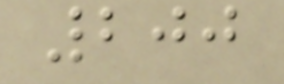200
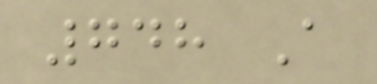748 A
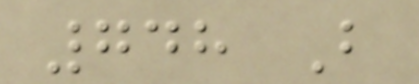748 B
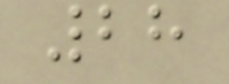28
